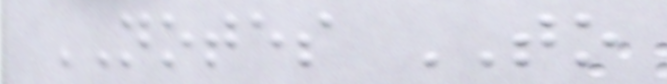NOTES TO
